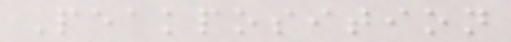Peakposition
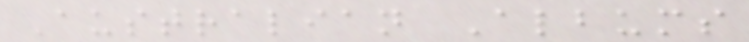Australian Albums
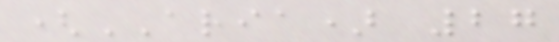(ARIA) 27
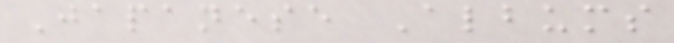Japanese Albums
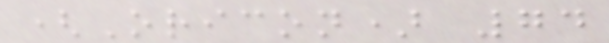(Oricon) 74
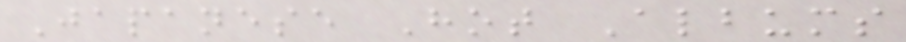Japanese Hot Albums
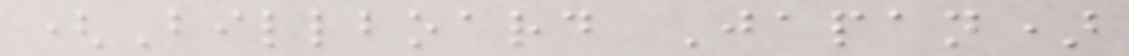(Billboard Japan)
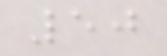50
